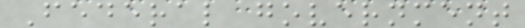Federal government
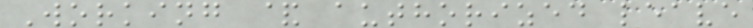Working & authorized leave
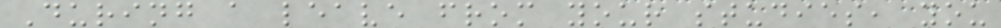During a leave from your studies, you
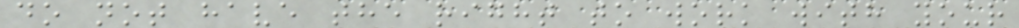do not have the right to work with your
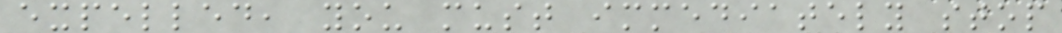expelled, you must immediately stop
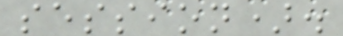session).
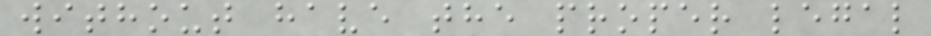without have the proper legal
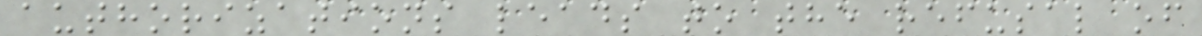authorizations leads to the refusal of
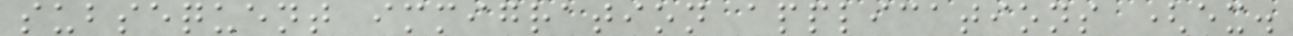subsequent immigration applications (ex.
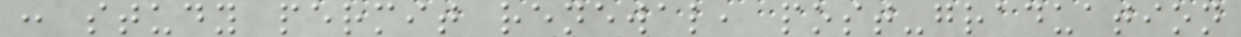: study permit renewal, post-graduation
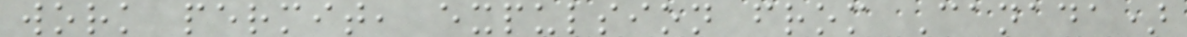work permit, expulsion from Canada)
